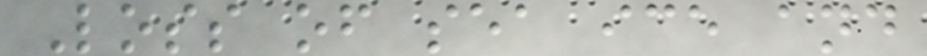Loss of sea ice and
